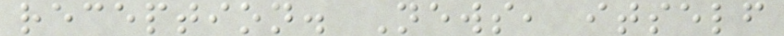reception. News, itself
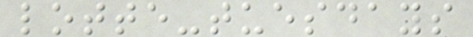lotte-tuesdays
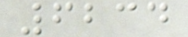6234
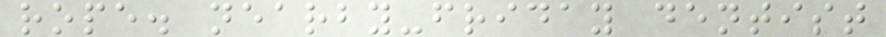rope. nearby-friday dentist
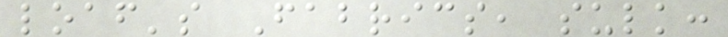loaf's Fabrics, sulk:
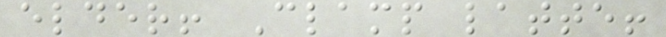elder! Clamp latte!
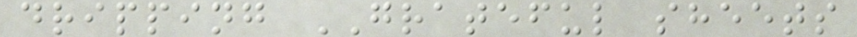dripping GRATEFUL sheets
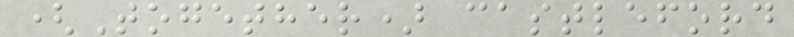(Together) castleford
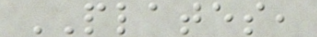PLATES,
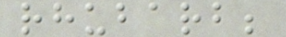rhubarb;
